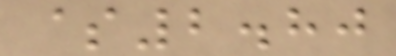$2.80
